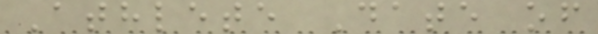Athlete Date of
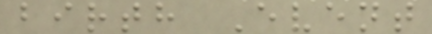birth Event
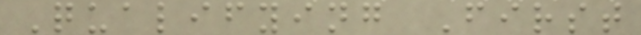Qualifying First
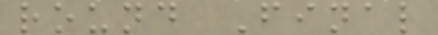round Final
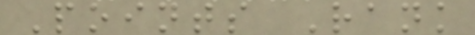Points Rank
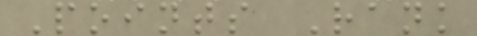Points Rank
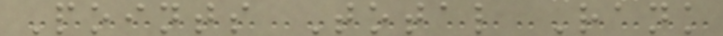Points Total Rank
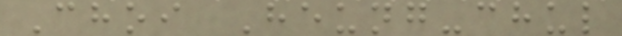Choi Heung-chul
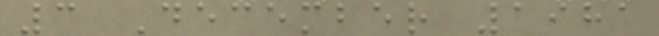3 December 1981
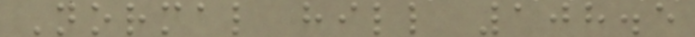Normal hill 108.5
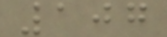107
